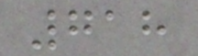718
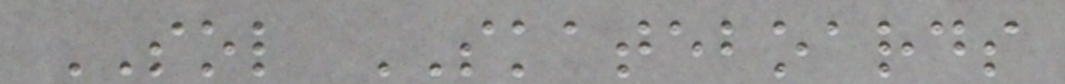SOL SKATEBOARDS
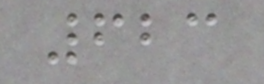623
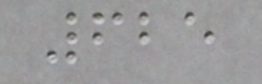625
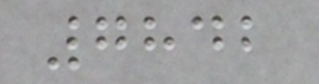7842
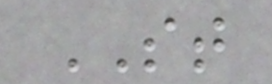ST
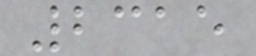2315
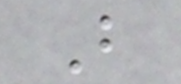B
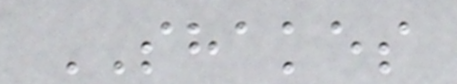SHAKES
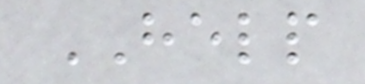HELP
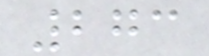273
